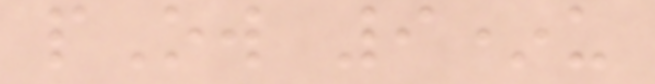pOw 9*u
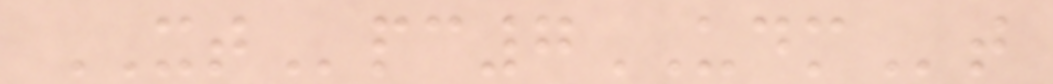XTpc7UDMt
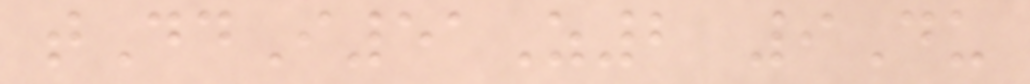tDdI51Z2 9Du
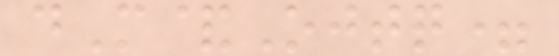dM&Ojtq=
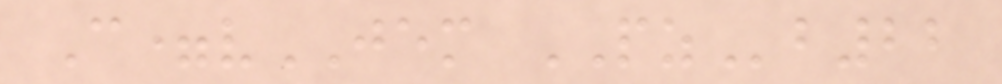C=vJEM PZb22
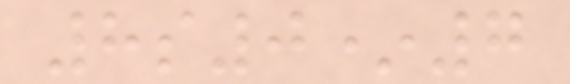8s0*7
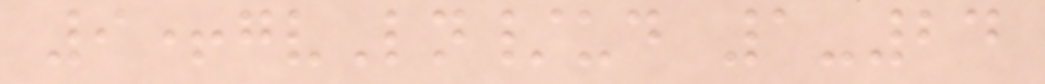9+gvLn/ud 1-24
